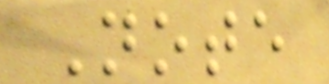Note
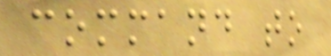command to
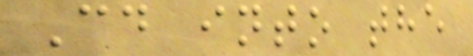Cd into the
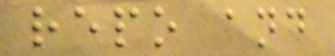repo and
